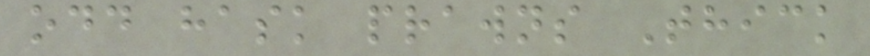odd hask prawns Thick
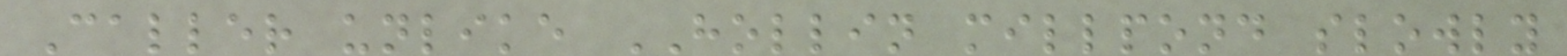Caller unlike HOLLIN millpond slowly
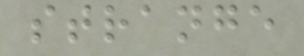strange
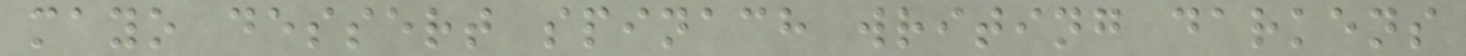mayo dessert spinach writing darkens
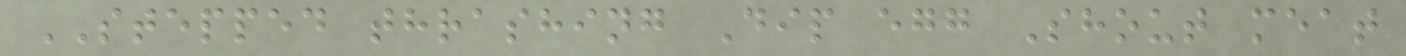STEPPED thrashing Dip egg Shout meat
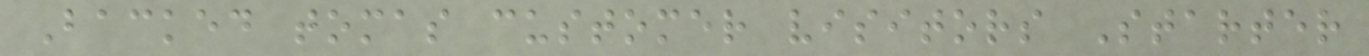Backed tomas customer visitors Starter
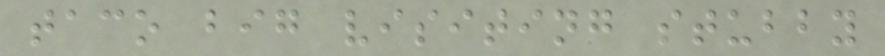taco big visiting stubby
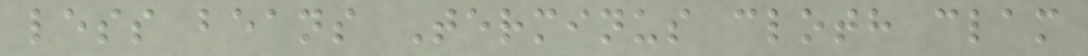less beans Terminus cloth clam
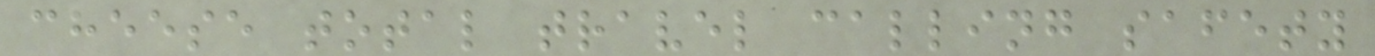cheese total travel calling safety
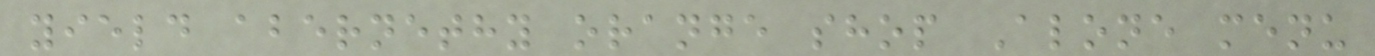yield abernethy orange shop Alone menu
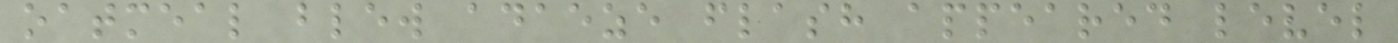oatmeal blew adaeze flash appeared level
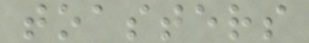toasters
